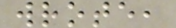wrote,
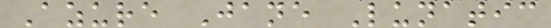Azure Jane Lunatic
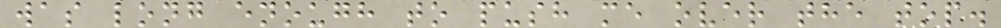was long enough to push me over the top.
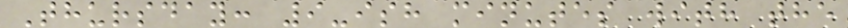Thursday: 9-ish minutes with the
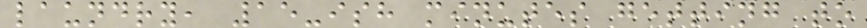laundry, 15-ish minutes getting to
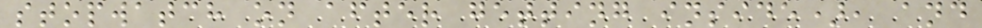stopwatch on after getting inside), and
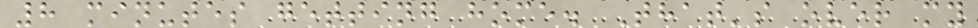8 minutes getting home. That's over my
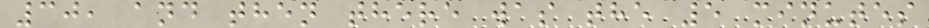30, and then there was the 5 minutes
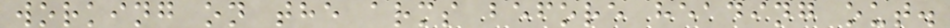working on the arms before heading out.
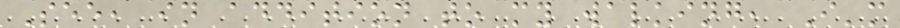See, in addition to my walking, I'm
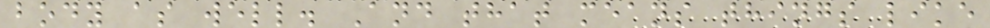body as well. And that means things like
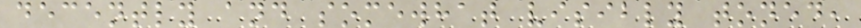decently and somewhat visibly toned,
